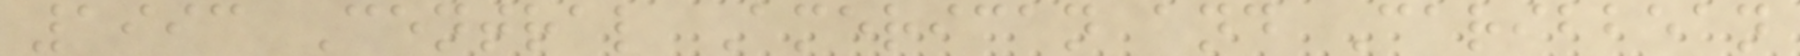1993 Central American and Caribbean
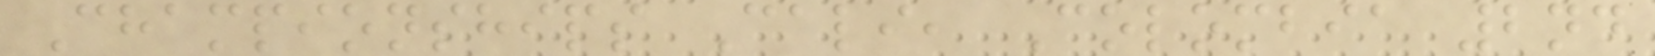Championships Cali, Colombia 2nd
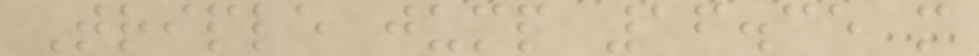Triple jump 16.35 m
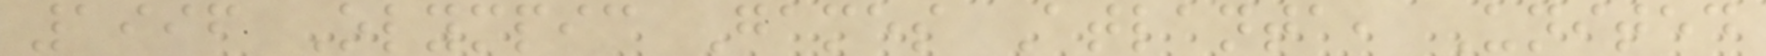1996 Olympic Games Atlanta, United
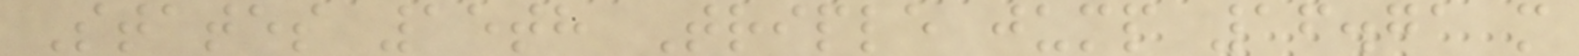States 15th Triple jump 16.71 m
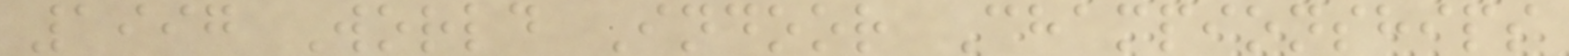1997 World Indoor Championships
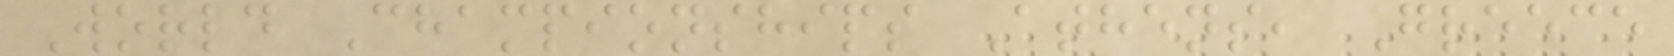World Championships Athens, Greece
